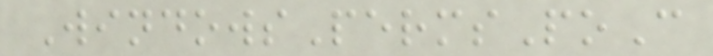WindowsPermsPoC
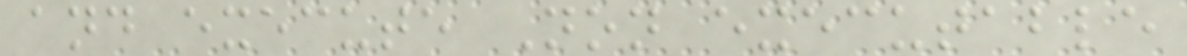and execute Non executable
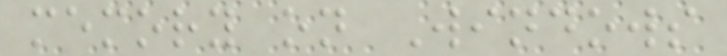memory on Windows
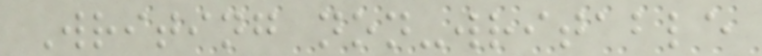Writing non-writable
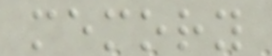memory
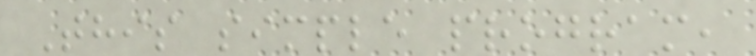This simple program,
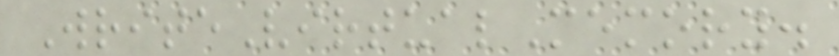WriteVirtualMemory.
